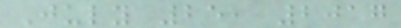July 25, 2017
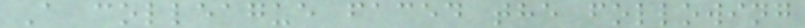A colleague faced the following
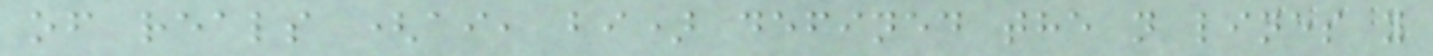of reals (ai, bi) defined the n lines y
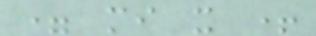= mi x +
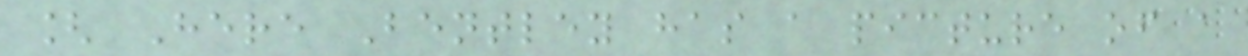[ Here Bentley has a picture of a
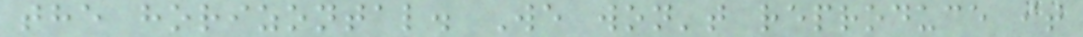the horizontal. We won't reproduce it
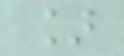]
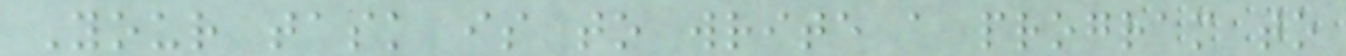Your task is to write a program to
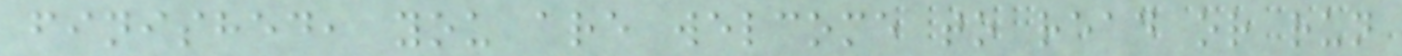finished, you are welcome to read or run
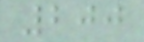200
